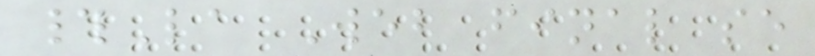#La Web final se
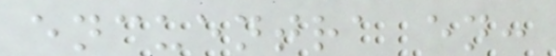encuentra en:
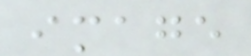image
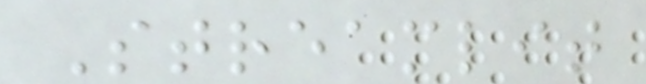Streamlit
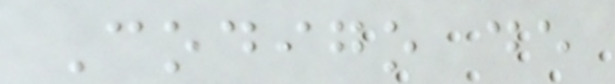Codigo de
